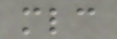mlc
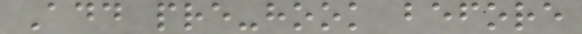Add pre-hook before
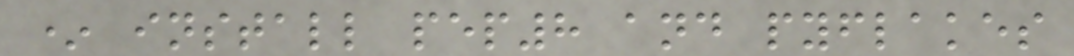* install pep8 and pyflakes
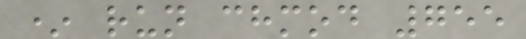* run chmod 755
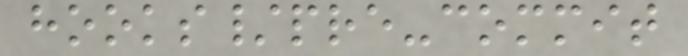hooks/pre-commit
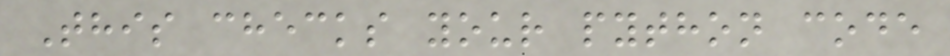This checks your python code
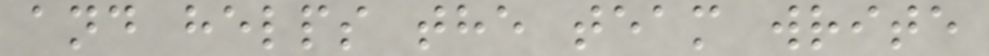and helps the team write
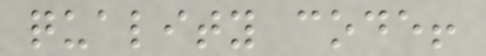quality code!
